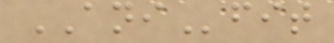ANIfit
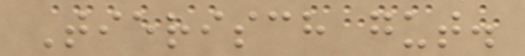Tierisch gut.
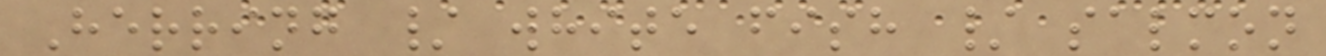Herring / white fish / salmon
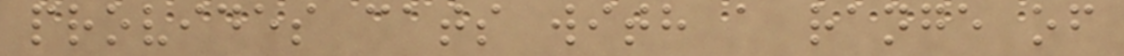provides cats with a range of
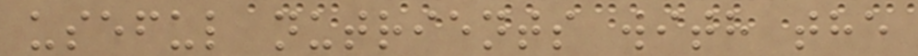useful nutrients with the
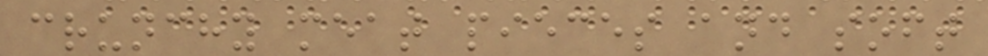crunchy meat pieces and soft
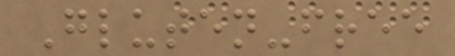Gluten-free
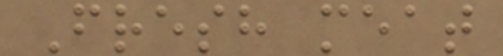Fresh meat
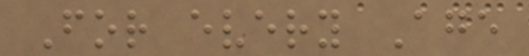For every Age
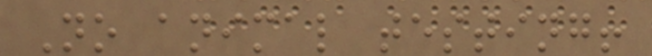No animal testing!
